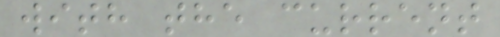with the current
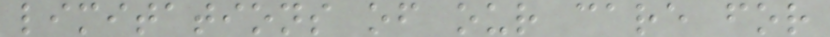limitations of our care for
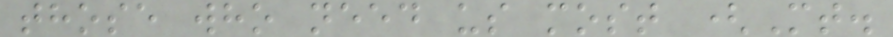those who need us most (Mt.
